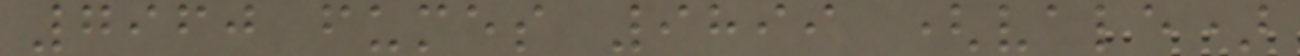7960 fumes 9899 (vale)
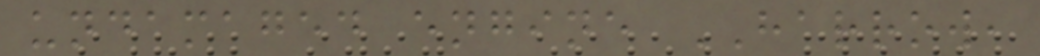undamaged engine HARROW,
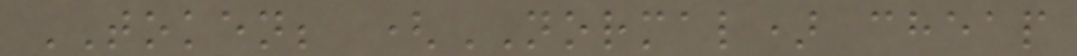TOKEN; (NORMAL) cheap
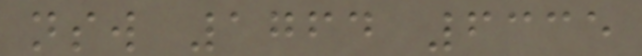nsw 1764 6335
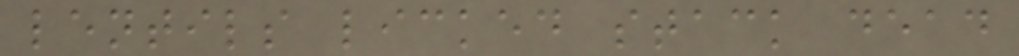lentils licked stack dead
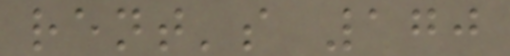rent's 170
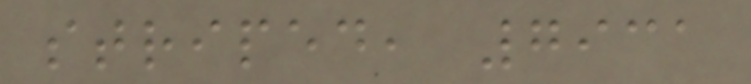striped, 7931
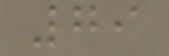79
